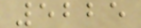5225
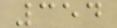354
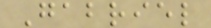Gabriel
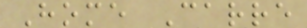Home Carre
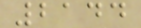2144
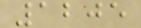1205
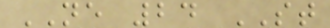NE 24 ST
